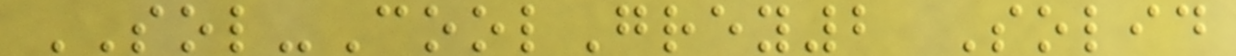SOL-CoolGrey2 Solid
